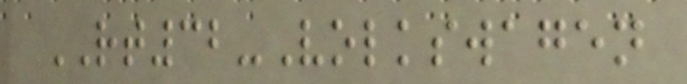RT32-Volkswagen
